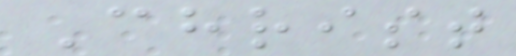Christ
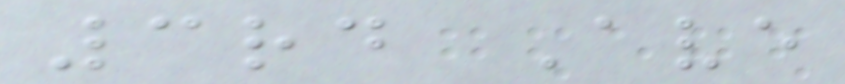3rd Ave
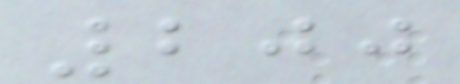200
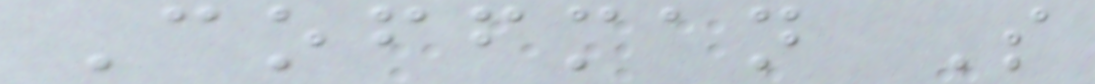Coffman S
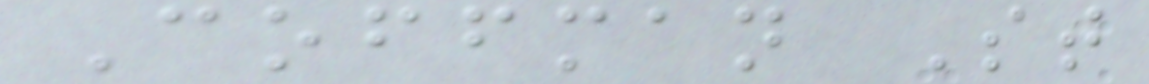Coffman St
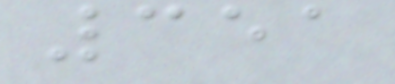351
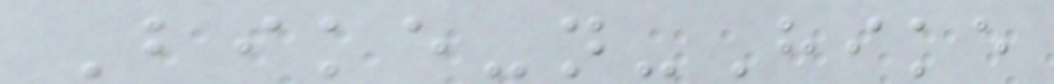Bike-n-Hike
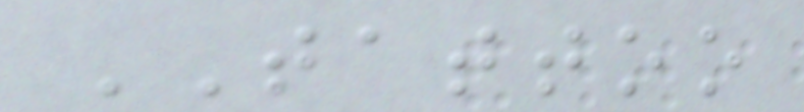TATTOO
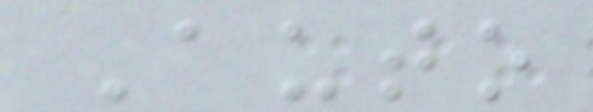Auto
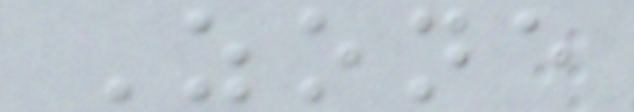Zone
